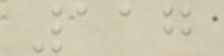117
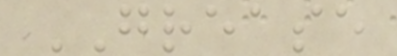GREASE
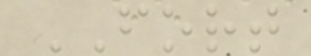FORT
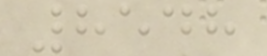8548
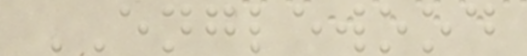ENGLEWOOD
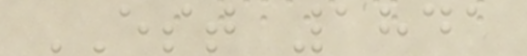EST 1841
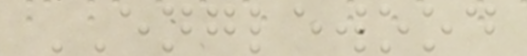ENGLEWOOD
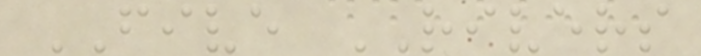FIVE RIVERS
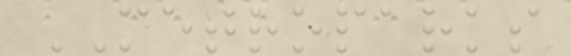METROPARKS
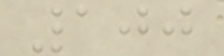100
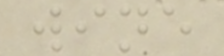wine
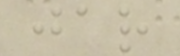jar
